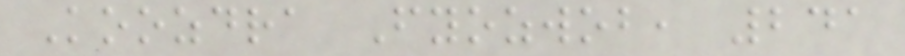Koozdra Fyozwob, 241
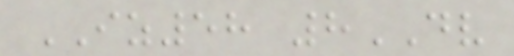IZ58 8DV
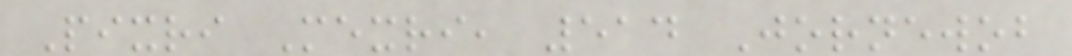Pixri Mexri, 514 Jornewob
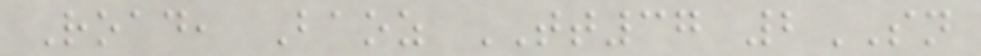Road, Baoz TT37 2SN
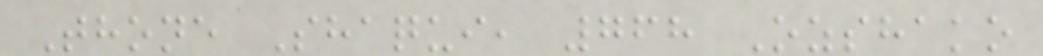Thone Shaqui, 768 Ozshako
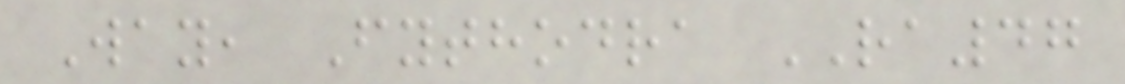Way, Fythodra RA47
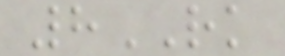8RK
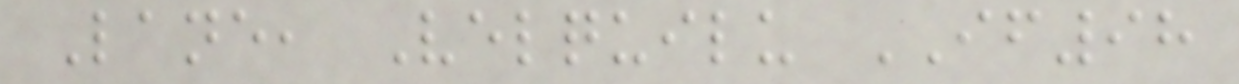Lane, Velquilu IF98
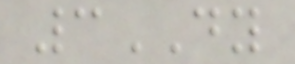3DY
